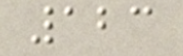123
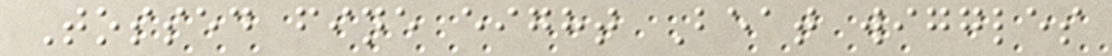Tossed fine eight Beat wiggles
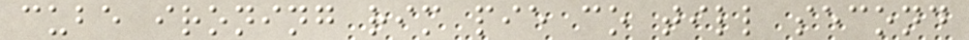cube ironing rim pie co till second
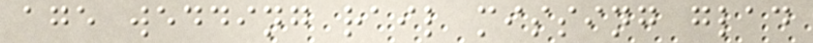age wedding rail missing glad
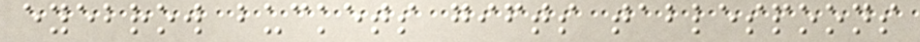eyebrow buckets gifts tablespoons
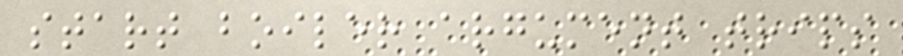start boiler argument trips
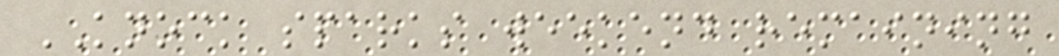KNOCK sparks weekend remaining
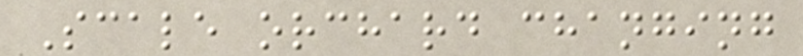Scale orchard changing
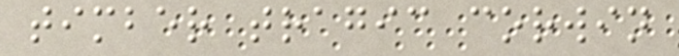timber tragic corwin
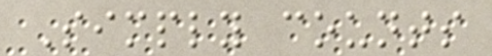Simply counts
